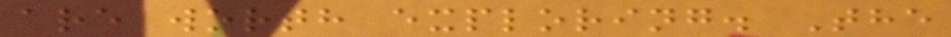are worth exploring. The
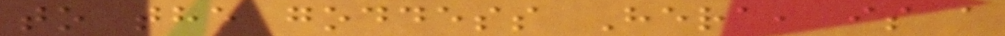to the goddess Hera, is a
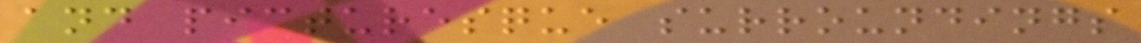and picturesque surroundings
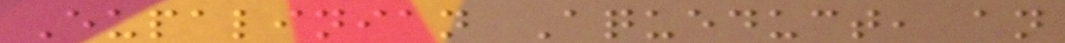Eupalinian Aqueduct, an
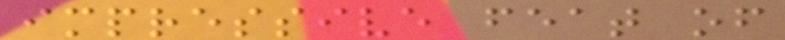impressive feat of
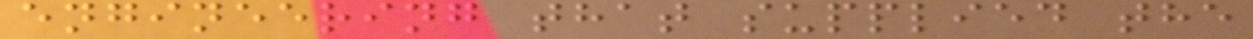engineering that supplied the
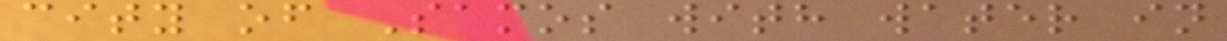city of Samos with water in
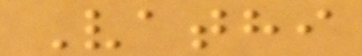Vathi
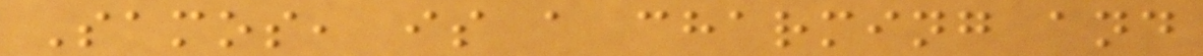Samos, is a charming and
